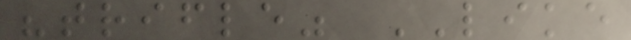"trifle" LIKE
